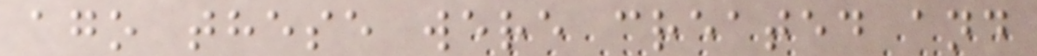ago these were created and
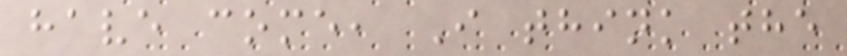have come, I think the
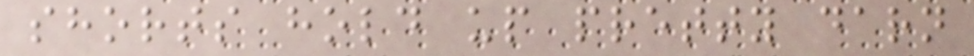shorts hold up pretty darn
